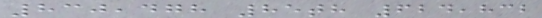830,478 85th 624,832
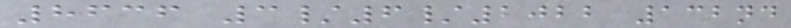8636 3/6/2022 132nd
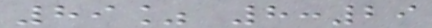89% 8:29
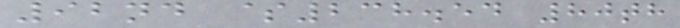92nd $238.54 80th
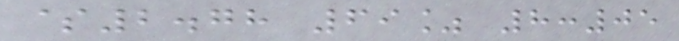$2.78 69% 8:05
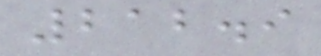212.9
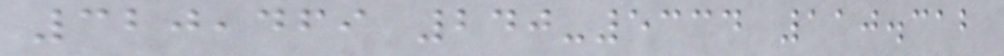320,469 240-5334 110.312
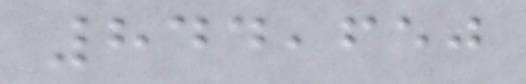844,650
